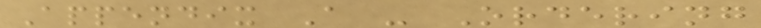Appendix A - Ordering
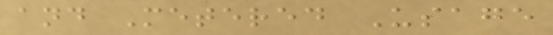and Metered Usage
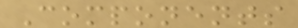Components
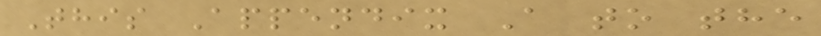This Appendix A to the
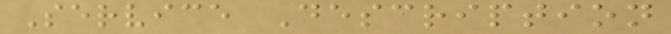Service Description
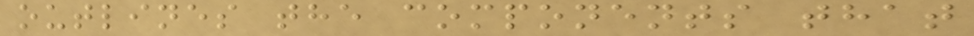outlines the components that
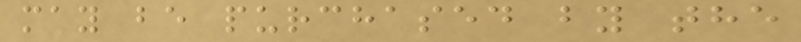may be purchased by the
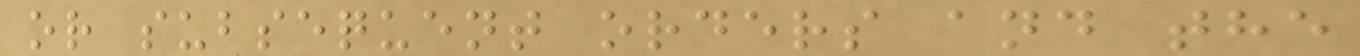or subsequent orders and the
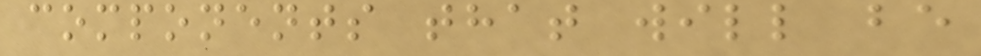components that will be
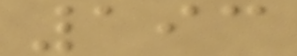193
